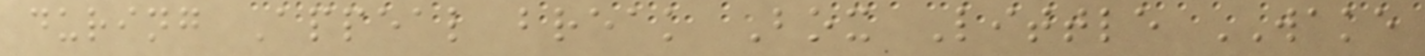during Appeal break Box Little WAKE
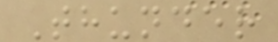Thunder
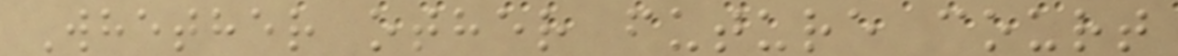Whether other future court
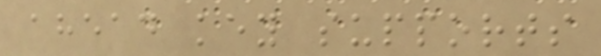ahead key supports
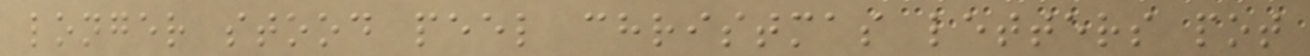longer stood peel christmas letters pot
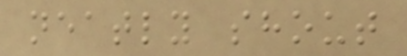neatly shout
